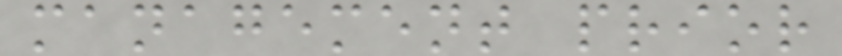management prior
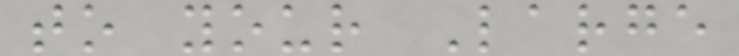to your Large
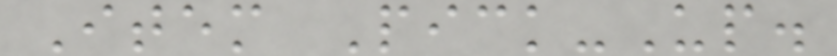Item Pick-Up.
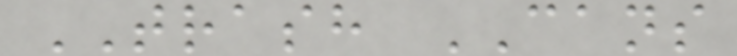TRASH CANS
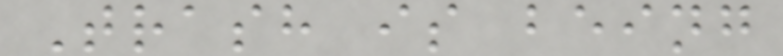Trash is being
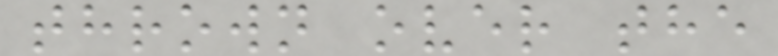thrown over the
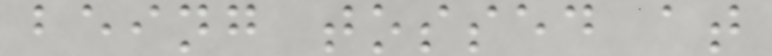being tossed at
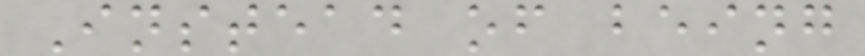Instead of being
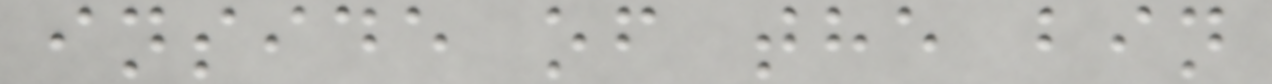inside of the bin
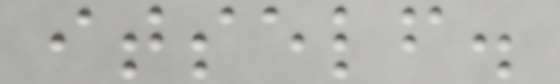itself.
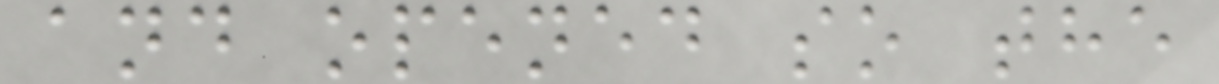and opened so the
